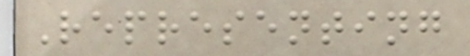Representing
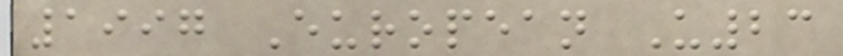1997 European U23
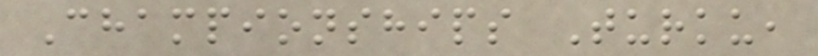Championships Turku,
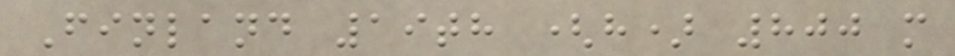Finland 19th (h) 800 m
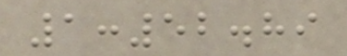1:52.89
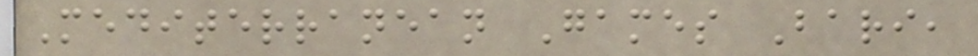Mediterranean Games Bari,
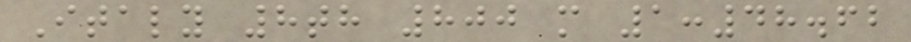Italy 8th 800 m 1:48.62
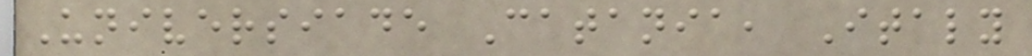Universiade Catania, Italy
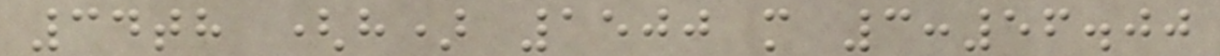34th (h) 1500 m 3:56.00
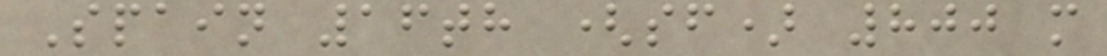Spain 16th (sf) 800 m
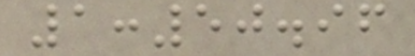1:50.96
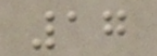17
